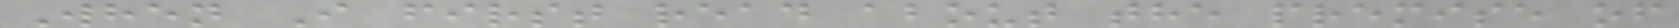When I first read about the premise of
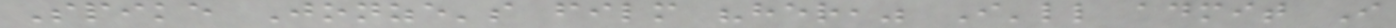Spike Jonze's film "her," I'll admit I
